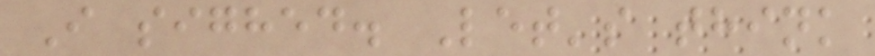I sighed. Let's think
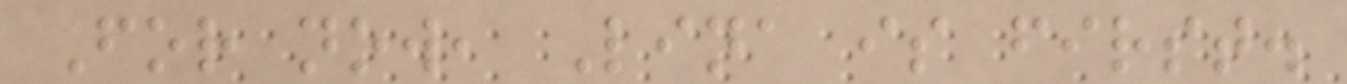For now, Lina is first.
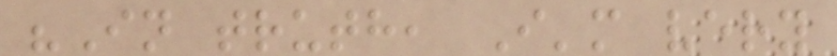"In truth, I'm very
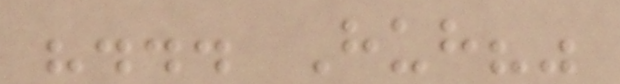"... Huh?"
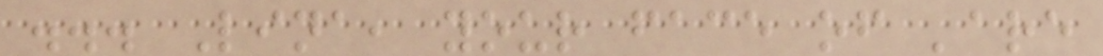... Lina, your face of 'are
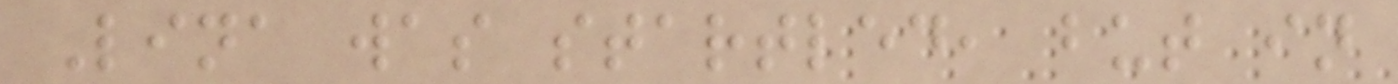Lina was startled, but in
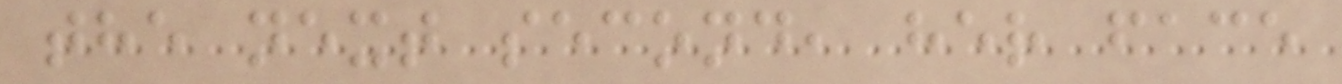the next second, her face
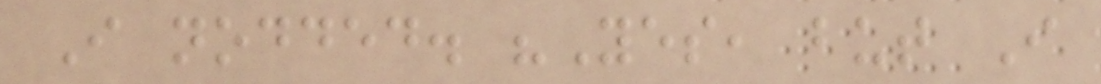I nodded. "Yes, but I
